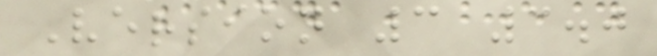Version 3 3.0
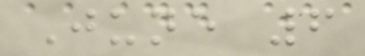June 6
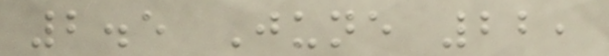2.5 June 22,
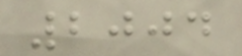2004
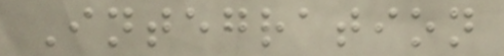Integration
